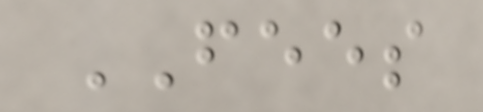FEES
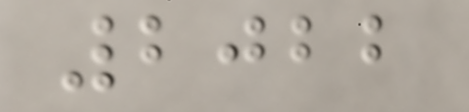2022
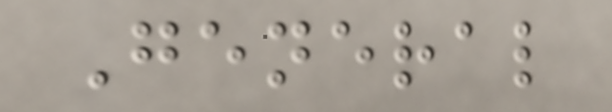General
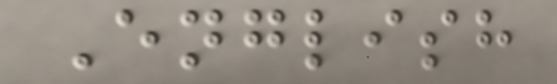English
